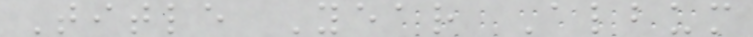Title Year Album
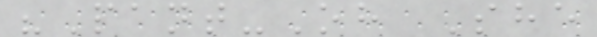"Pant-Oh She
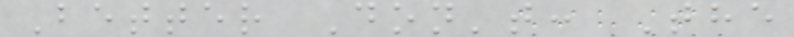Better Don't: The
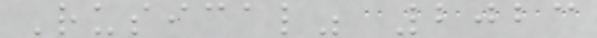Rusical" 2023
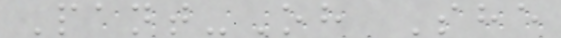Pant-Oh She
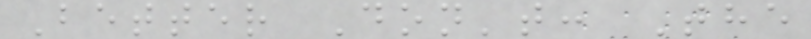Better Don't: The
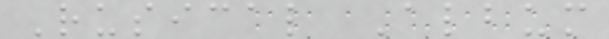Rusical Album
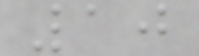10
